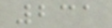231
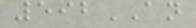592AN
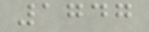1747
